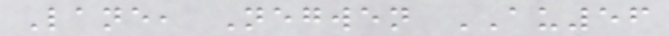Lane, Negwen AU56
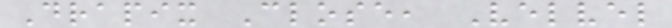Drapix Close, Velvel
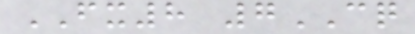FX8 7CQ
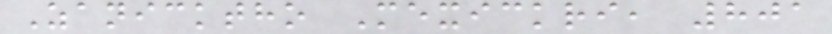Zanicktho Mexickri, 801
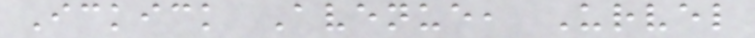Ickick Avenue, Urvel
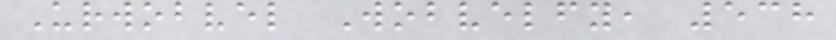Urwobvel Wobvelfy, 538
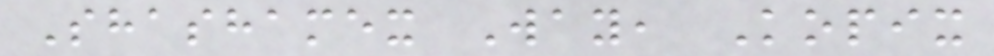Shashamex Way, Kopix
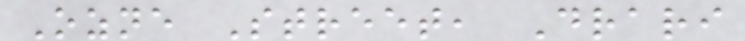Ozne Street, Drari
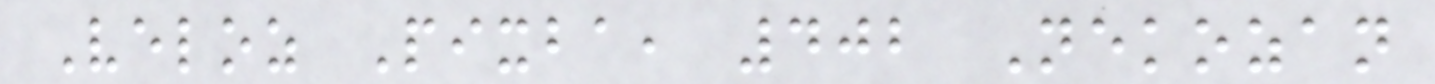Veloz Pixba, 402 Nekozan
